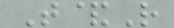T&R
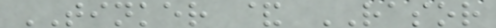TINKER & RASOR
